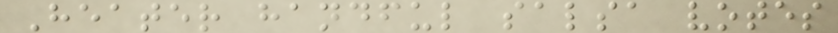Heater handful salsa votes
